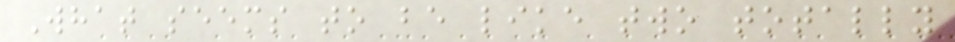What seems to be like two totally
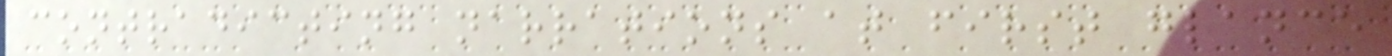contradicting narrations at first glance
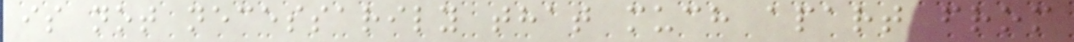is not necessarily that much apart from
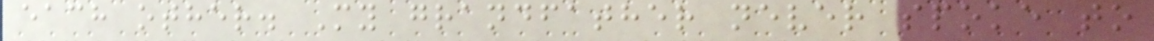each other. My grandfather never spoke to
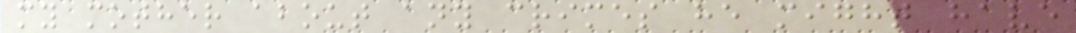my mother about any crimes he might have
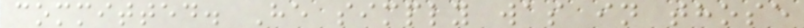committed. He simply was in those
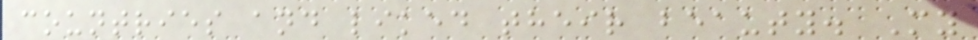countries and liked their beauty. My
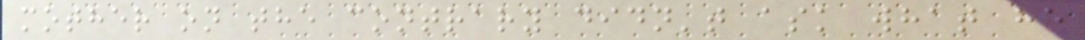mother on the contrary didn't ask what he
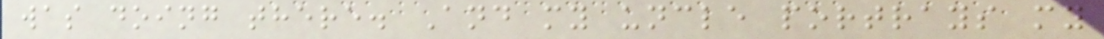was doing there. And my uncle portrays my
